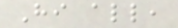Hi all,
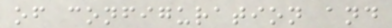of configuration and
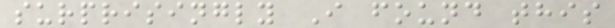surprisingly I found this
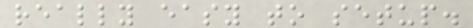really easy to setup.
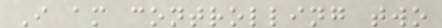I am controlling two
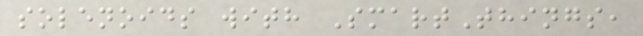solenoids with SmartThings,
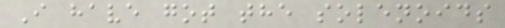I have got the solenoids
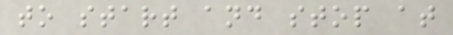to start and stop at
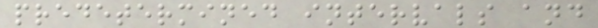predetermined intervals and
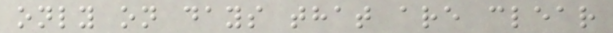only on days that are clear
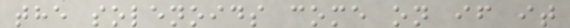the solenoids come on if it
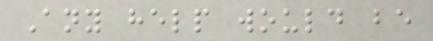Any help would be
